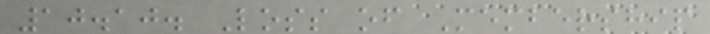10.10. Loss of Membership
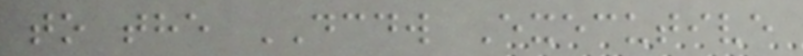to the DCDW Executive
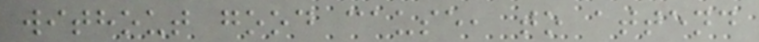without good cause, to attend
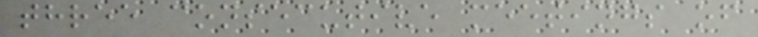three consecutive meetings of
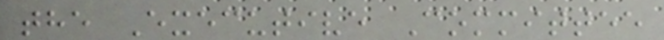the Executive Committee
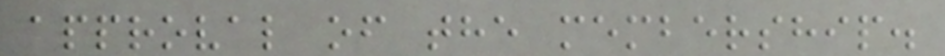approval of the membership.
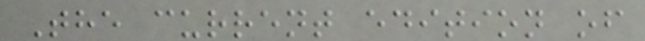The current edition of
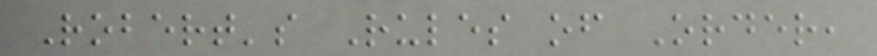Robert's Rules of Order,
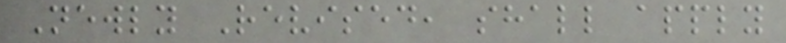Newly Revised, shall apply
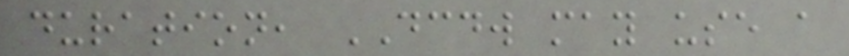duration, DCDW may use a
